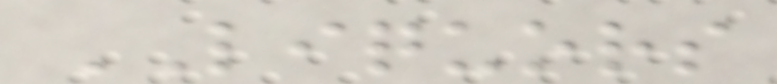LIQUORS
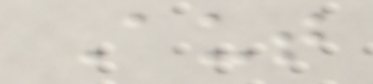Aut
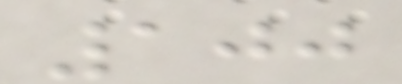100
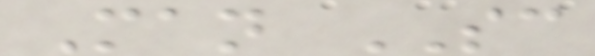Man SC
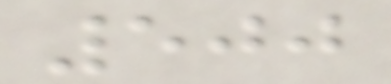500
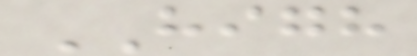HIGH
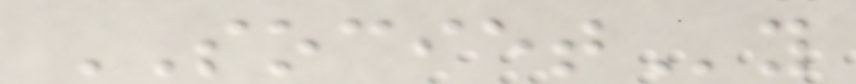SOCIETy
